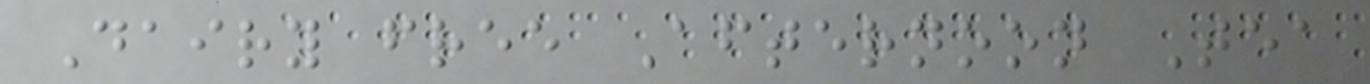Dairy free Afternoon Tea
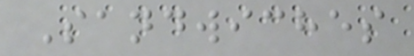Sandwiches
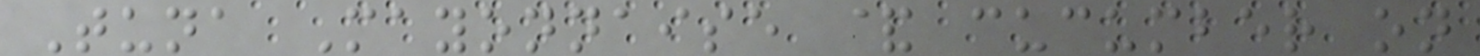Tuna Mayonnaise & cucumber on
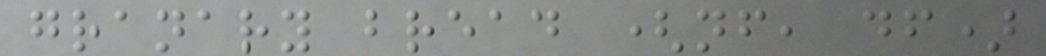granary bread (nf, df)
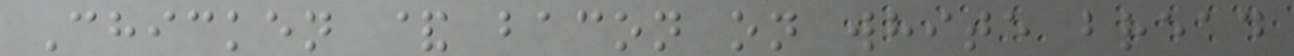Chicken & bacon on white bread
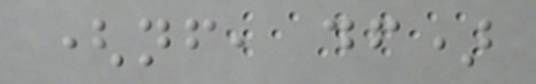(nf, df)
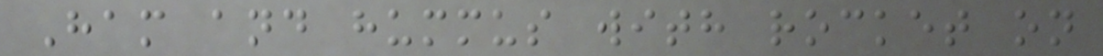Ham and hummus with rocket on
